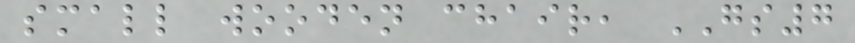small wooden chair, GS7
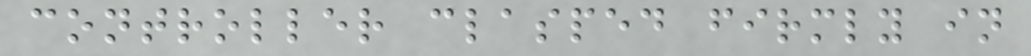controller clasped firmly in
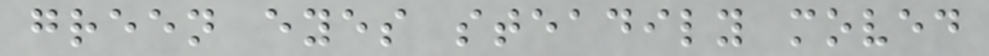green eyes steadily moved
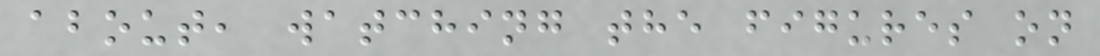about, watching the figures on
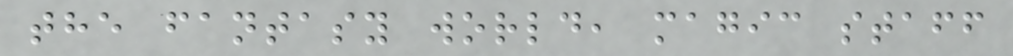the fantasy world, magic staff
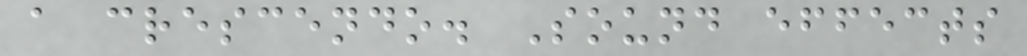a crescendo. Sound effects
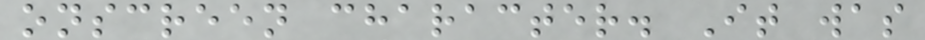onscreen character. It was
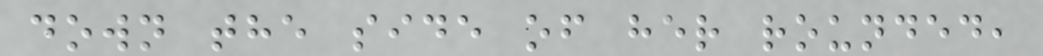down the side of her rounded,
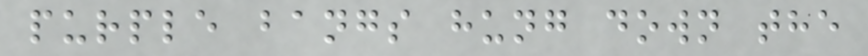purple bangs hung down the
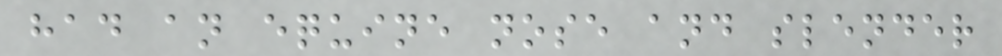had an equine nose and slender
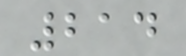214
